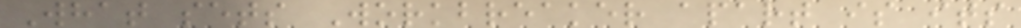What sets Workbreaker apart is its
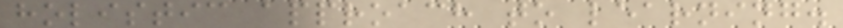holistic approach to learning.
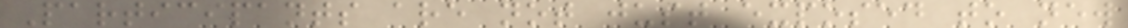Participants are not just exposed to new
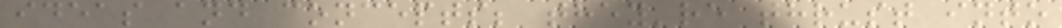ideas and concepts; they're thrust into
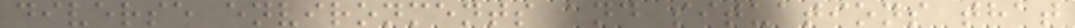diverse environments and situations that
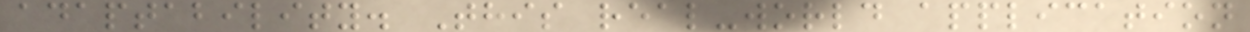adaptability. This real-world application
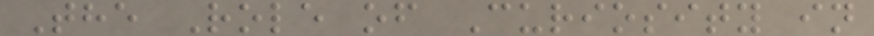The Role of Curiosity in
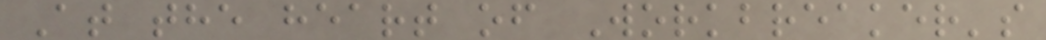At the heart of Workbreaker's
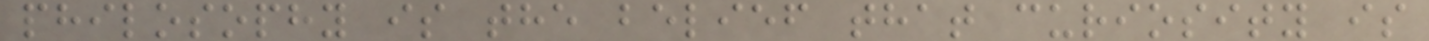philosophy is the belief that curiosity is
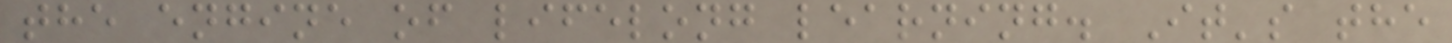the engine of lifelong learning. It's the
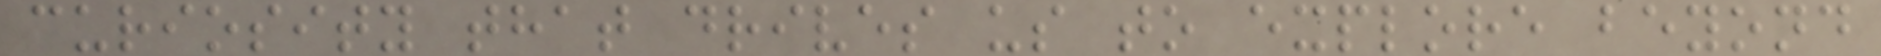curiosity that drives us to explore beyond
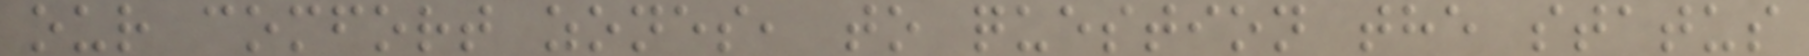our comfort zones, to question the status
